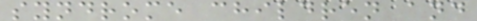syndrome children and
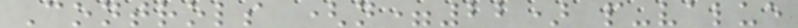Controls (n=22) p-value
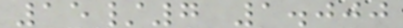15/7 1.000
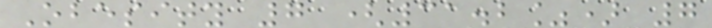Obesity 7 (31.2%) 7
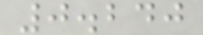0.240
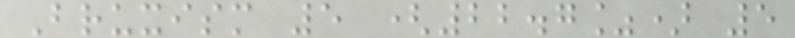Bruxism 5 (22.7%) 5
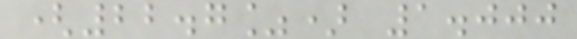(22.7%) 1.000
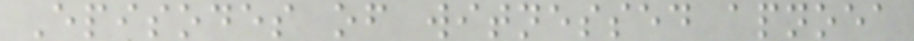Episodes of witnessed apnoea
